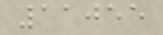11055
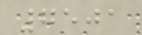7501
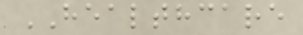HEALTHCARE
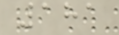181
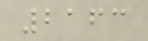2163
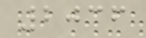2036
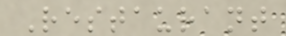Restaurant
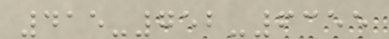415-752-6355
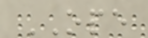OPE
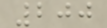200
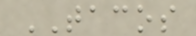TACOS
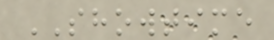SHOWTIME
